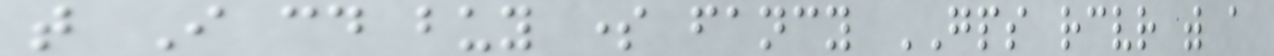that I could buy some fancy GPS receiver with a
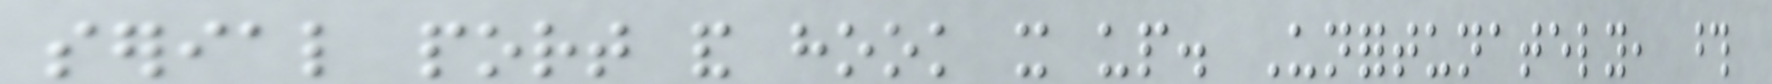serial port and hook it up. Unfortunately, those
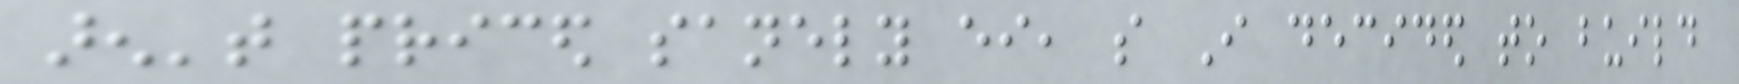aren't priced sanely either, so I decided to build
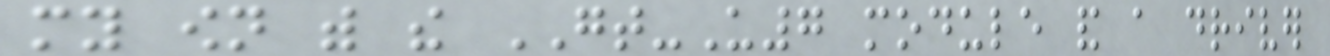my own with the GT-U7 module and a driver
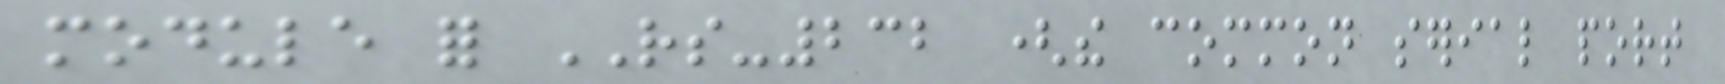module for RS-232 (the common serial port
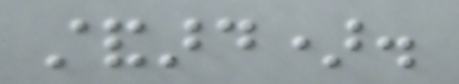standard).
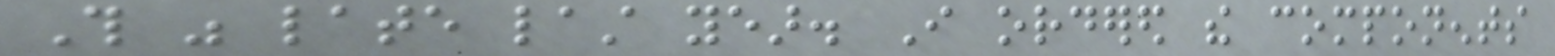This was late last year. I ordered the components
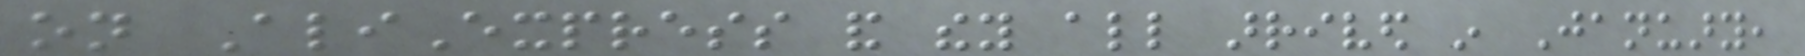on AliExpress and they all arrived in January,
